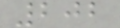202
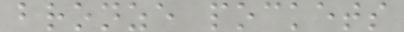bronze pockets
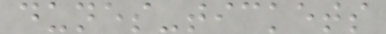dunes-tickets
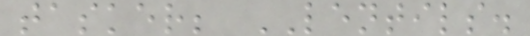tasker; LENTILS.
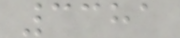3381
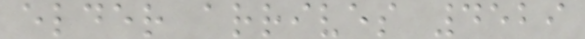elder arrives 4529
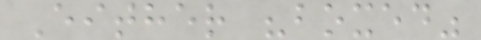Either "boxed"
